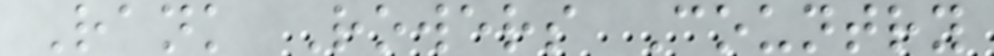Rank Rowers Country
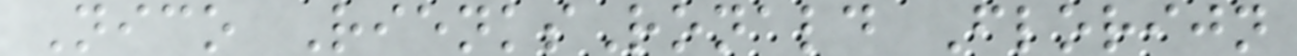Nico RienksRonald Florijn
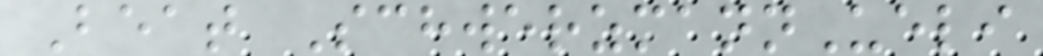Beat SchwerzmannUeli
